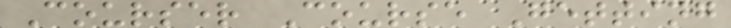Courser Course Getting
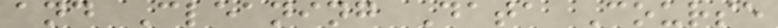and Cleaning Data Course
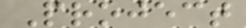Project
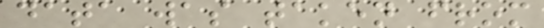data was taken from
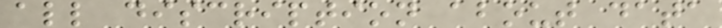all discription about data
